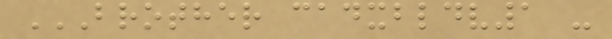BROTHER CADXBLDV1 -
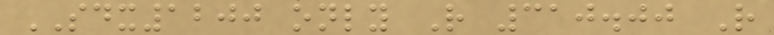SDX1200 only R 310.00 R
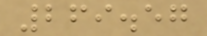269.57
